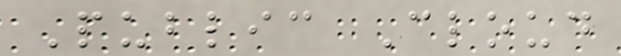Public Cloud
